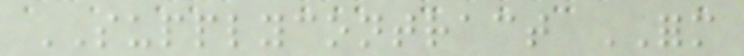SUPPLYCONTRACT FORM
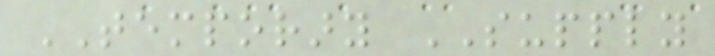TEMPORARY SUPPLY
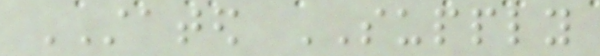STATED SUPPLY
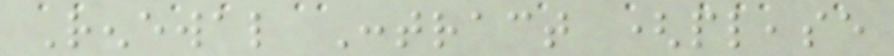Renewal Contract (please
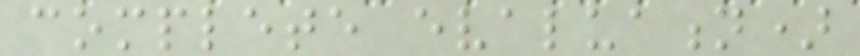complete evaluation)
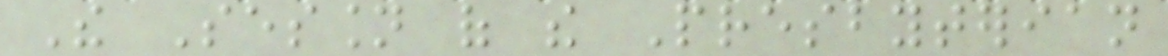The Session of the Presbyterian
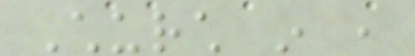Church in ,
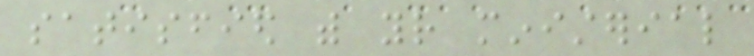satisfied with your ministerial
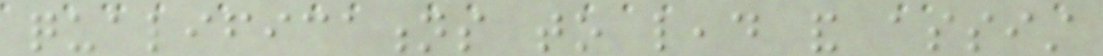qualifications to lead and assist
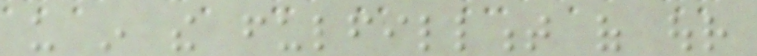us in the fulfillment of our
